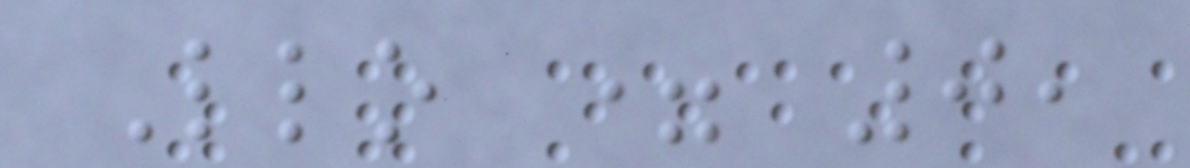Llo = 0,
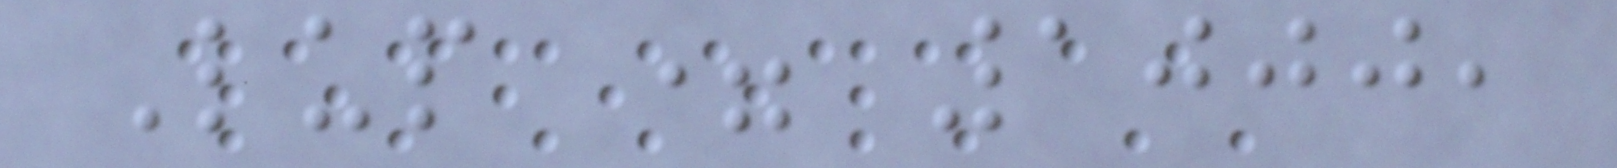Lup = 1000,
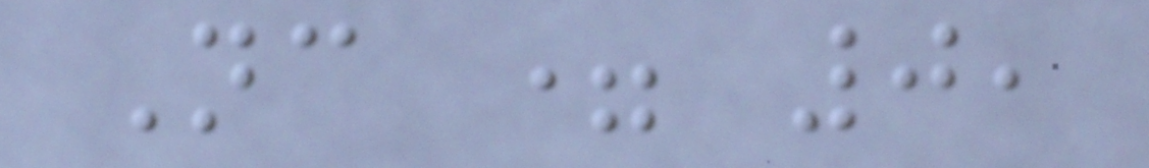Nc = 0,
